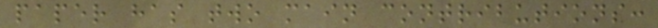paper has two main contributions:
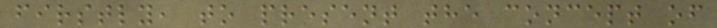firstly, to present the concept of
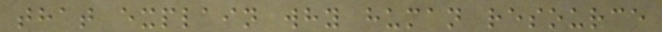that explain why human resource
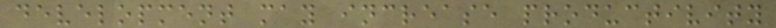development may increase productivity
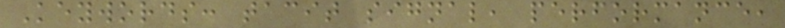Keywords: tacit signal, performance,
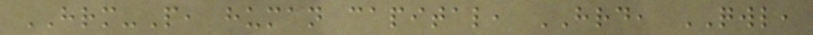HRM-P, human capital, HRD, QWL,
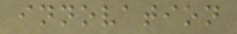innovation
